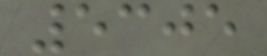5305
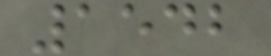1542
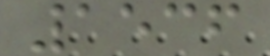1536
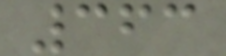363
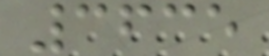3635
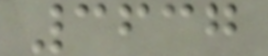3637
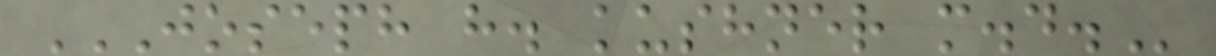JOSEPH H. KUSHNER M.D.
